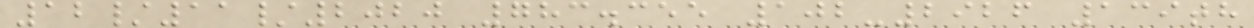12/11/2020 783.355 102-2926 139th
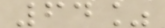64%
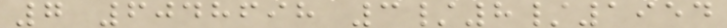7 6048698 3/8/1954
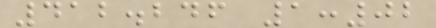412.246 1:02
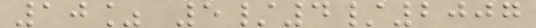10% 5/4/2007
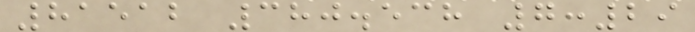81512 380.538 7:29
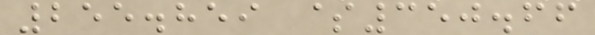255.859 $350.66
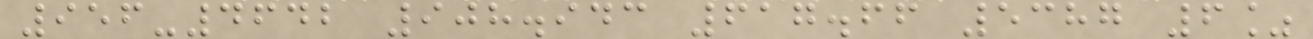956-4642 908.943 617.66 5387 6%
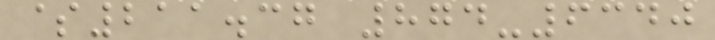$211.37 874-6340
